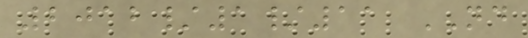2012/1/11 ND
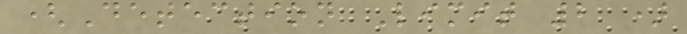(Detection Limit 2 )
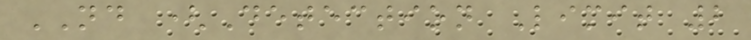ND (Detection Limit 2
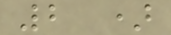2 )
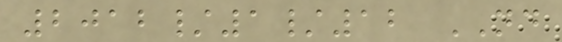2012/1/12 ND
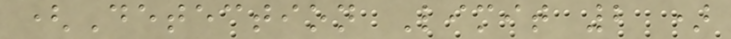(Detection Limit 2 )
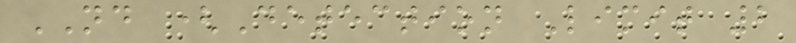ND (Detection Limit 2
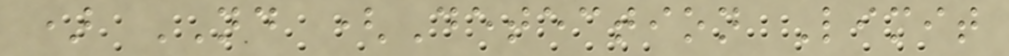) ND (Detection Limit
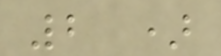2 )
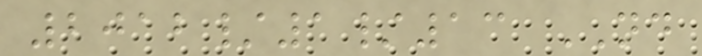2012/1/13 ND
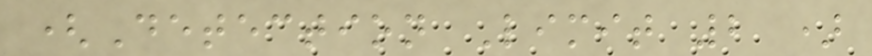(Detection Limit 2 )
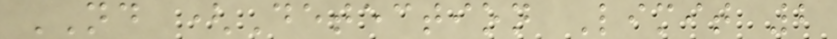ND (Detection Limit 2
